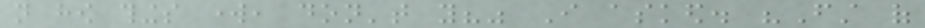not how things work, don't you?" I asked. "First of
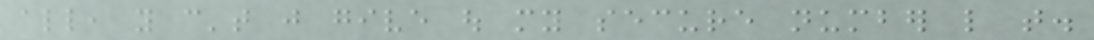all, you can't just give out my secure number like that.
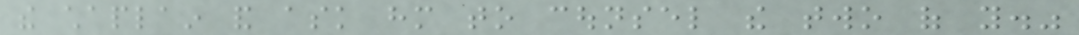the chaplain and ask him to counsel the two of you."
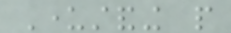Understanding people
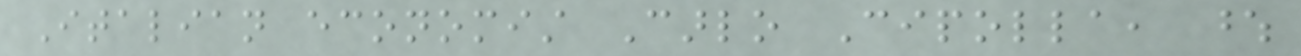Italian economist Carlo Cipolla, whose
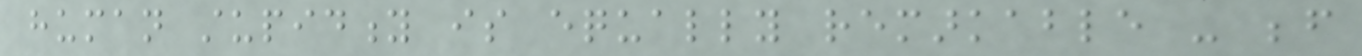human stupidity is equally remarkable - before
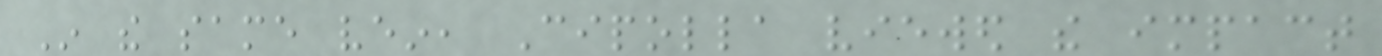In the same vein, Cipolla viewed the impact
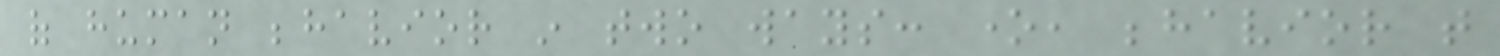of human behavior in two ways: one, behavior that
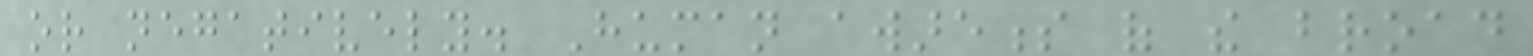or negatively. Human awareness of the broad
